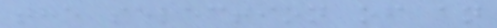the selection of an
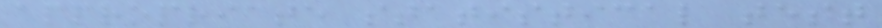appropriate statistical test
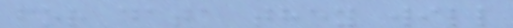for data they will
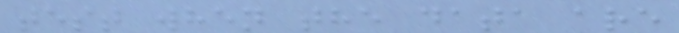test when the data are
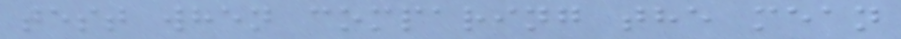test when comparing the mean
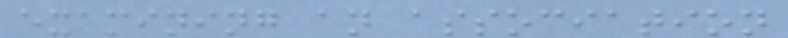examining an association
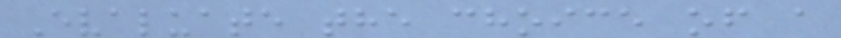Evaluate the choice of a
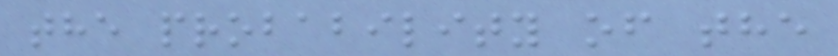the probability of the
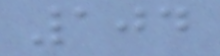104
